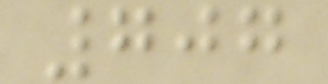707
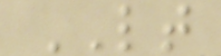LT
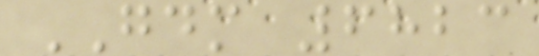GDM 6823
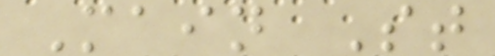Main St
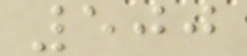500
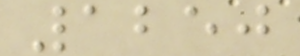1250
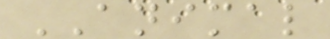ANIMAL
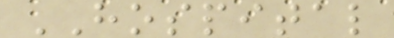HOSPITAL
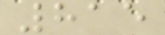815
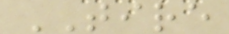TIRE
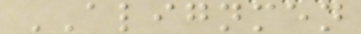ALIGNMEN
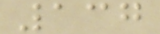137
